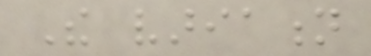The variation
